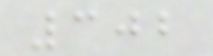302
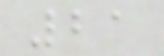21
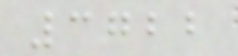3722
